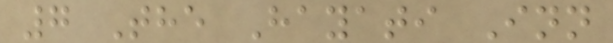7 The Hayati Inn
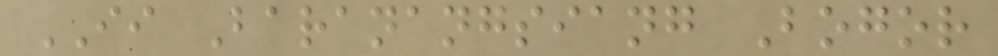II Baranangsiang Bogor
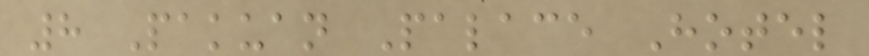8 Pakuan Palace Hotel
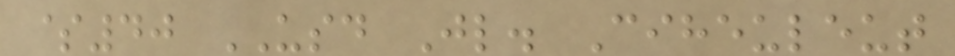$40 USD Jl. Ciheuleut
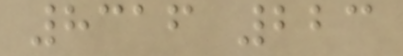8316 223
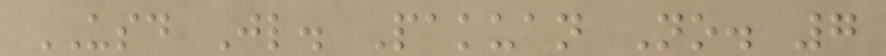USD Jl. Pakuan No. 7
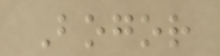Bogor
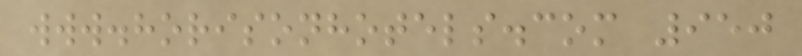www.horisonhotels.com 950
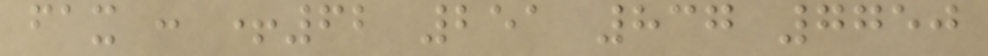fax : +62 251 837 7750
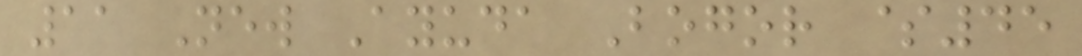11 New Ayuda Bogor $45
